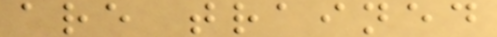are trained
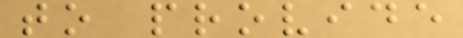to provide
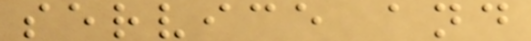service and
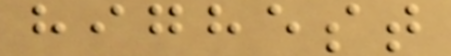highest
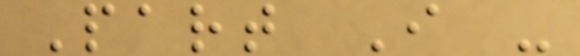Part I -
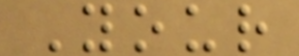Your
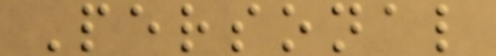Personal
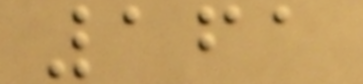161
